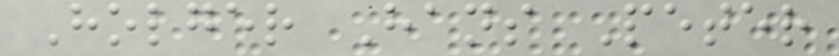Holger Hans Peter
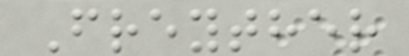Freyther
